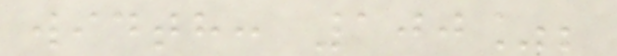width: 100%;
